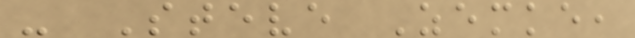- Steve Zemke,
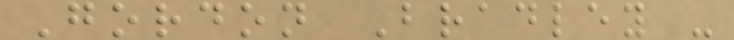Gordon Bradley -
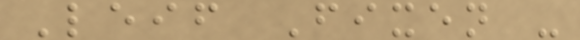Leif Fixen -
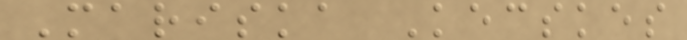Mariska Kecskes
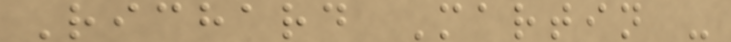Richard Martin -
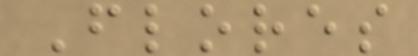Flores
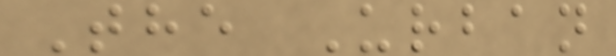The Urban
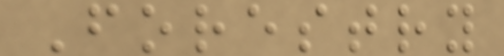Forestry
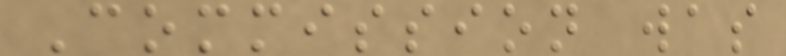Commission was
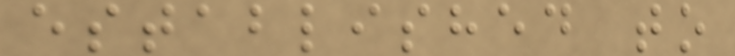established to
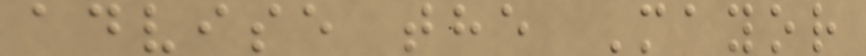advise the Mayor
